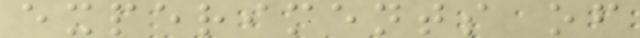experiments of
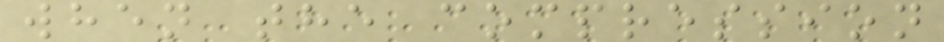when the compression
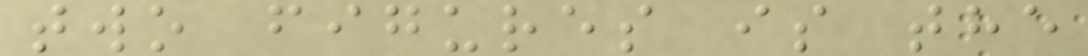two figures is the
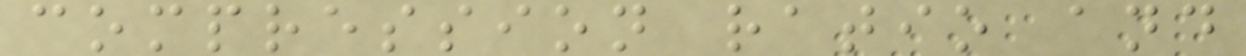compression ratio and
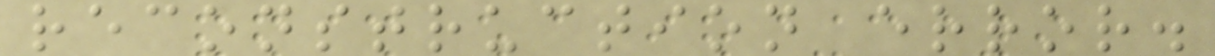reconstruction error.
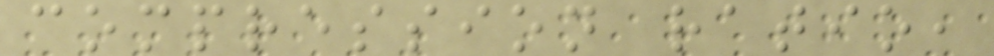compression ratio,
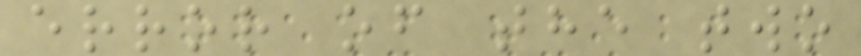error of the two
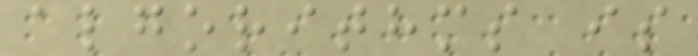algorithms is
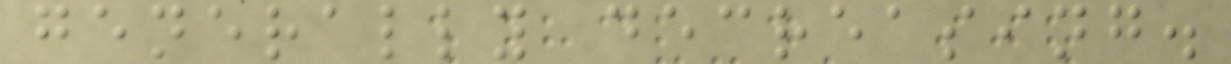generally decreasing.
